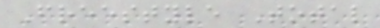Freestyle Total
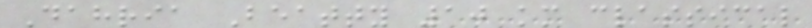Dahria Beatty 10 km classical
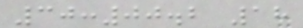30:00.2 18
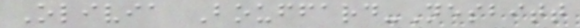Olivia Bouffard-Nesbitt
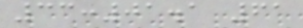33:01.1 61
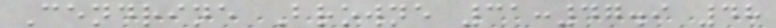Cendrine Browne 31:47.9 48
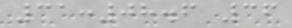31:08.6 36
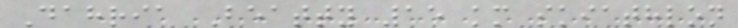Dahria Beatty 15 km skiathlon
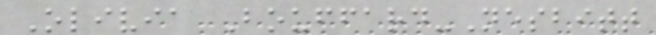Olivia Bouffard-Nesbitt
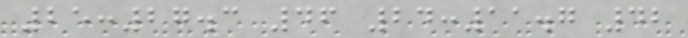25:27.3 46 24:11.7 42
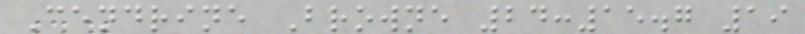Cendrine Browne 24:15.7 19
